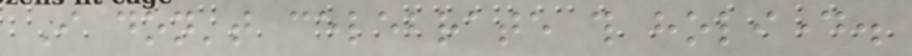I don't celebrate this holiday.
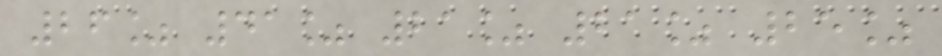26% 41% 21% 21% 25%
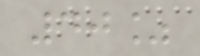40%
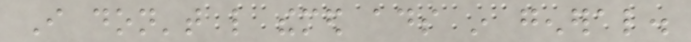I don't like themed ads in general.
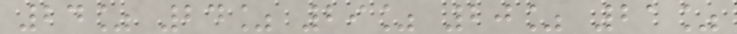24% 24% 29% 20% 21%
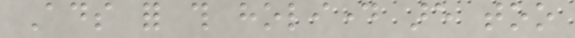Ads for this holiday are too
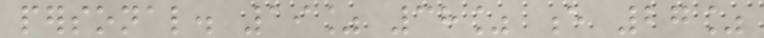personal. 19% 38% e 27%
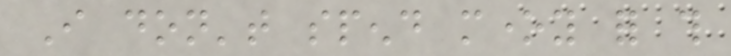I don't spend money for this
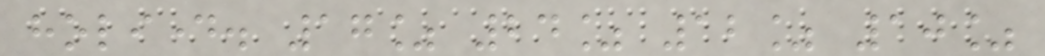holiday. 17% 24% 12% 10%
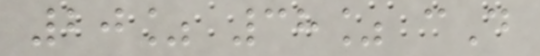20% 38% cD
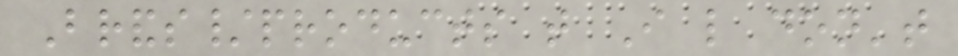Brands/products that I like don't
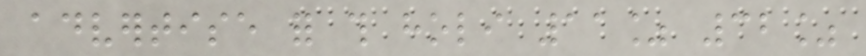advertise for this holi 11% 32%
